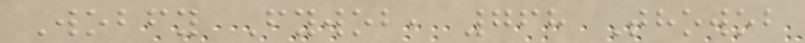Wobfy Fywob, 768 Thowob
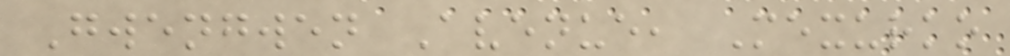Gwengwen Avenue, Mexurko
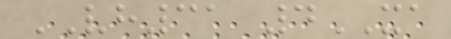VH31 4XA
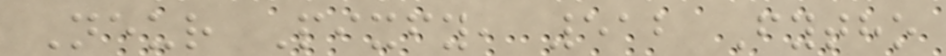Neur Pixfy, 512 Fytho
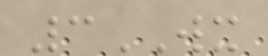3WX
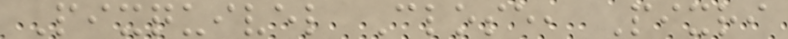Pixquivel Close, Pixri
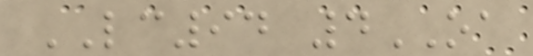LC94 4OA
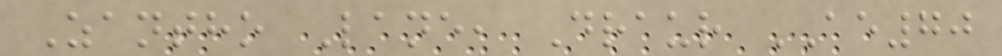Zantho Lane, Draur AE70
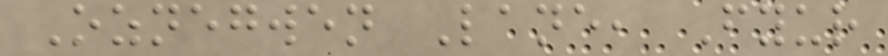Oznegwen Lane, Fyur
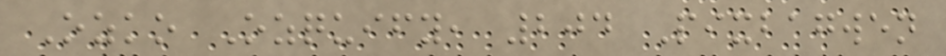Ozko Ozquify, 204 Pixbagwen
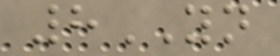8YN
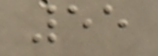55
